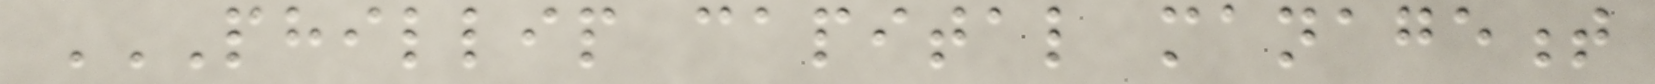PHILLIP CAPITAL MANAGEMENT
